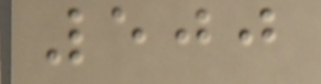500
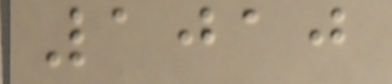1010
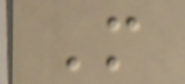M
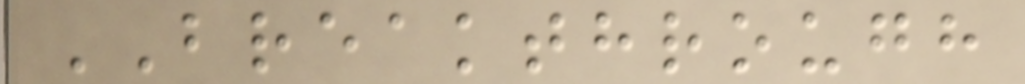BREAKTHROUGH
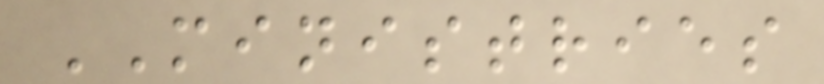MINISTRIES
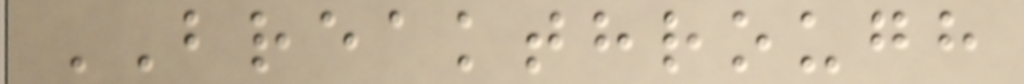BREAKTHROUGH
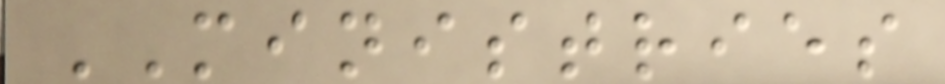MINISTRIES
